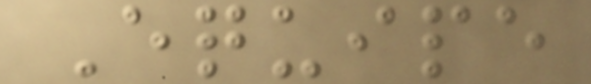Equipe
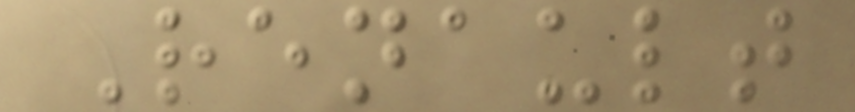Renault
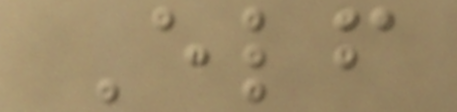Elf
